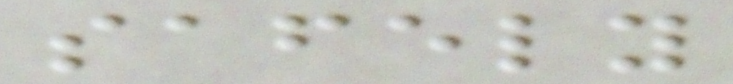safely
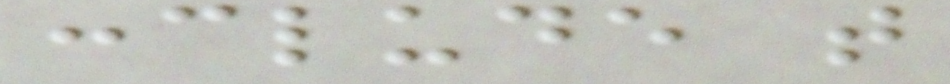conclude that
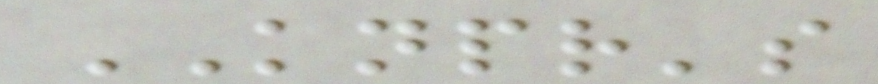KNPR's
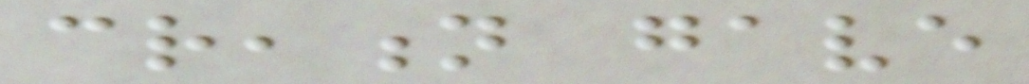creation gave
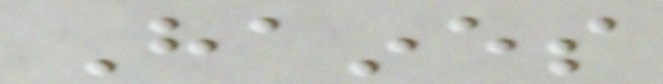Haines
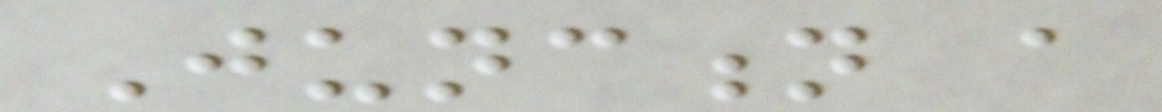Junction a
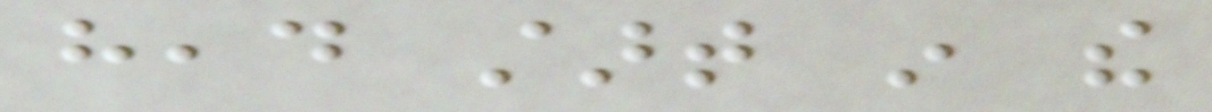head start in the
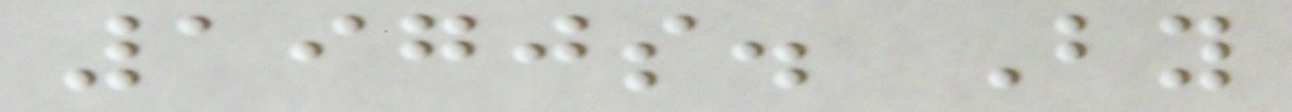1970s. By
